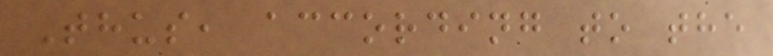Thus, according to the
